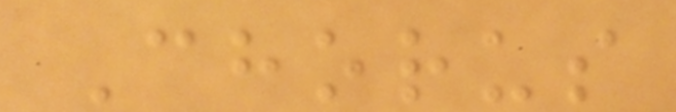Chorus
